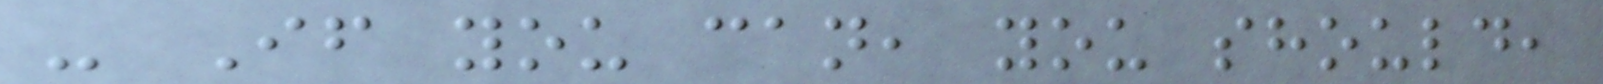- If you can, you should,
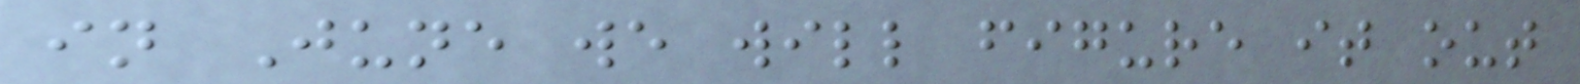in June we will figure it out
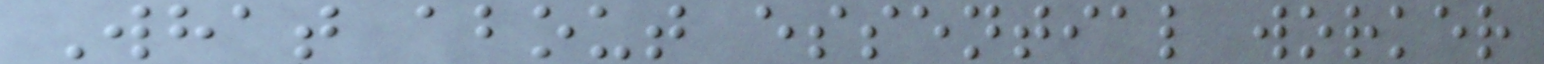What about essential worker
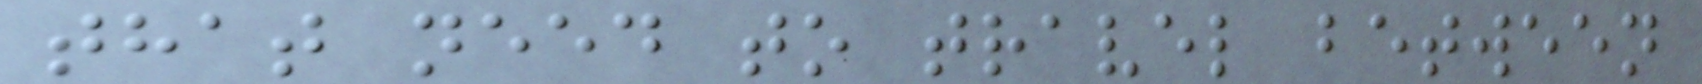that need to travel between
